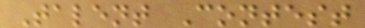Talent Contest
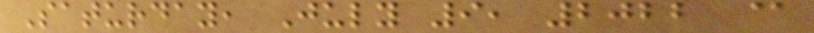Saturday, July 9, 2022 @
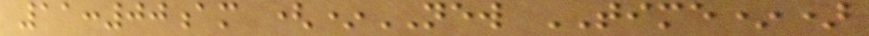11:00am (*NEW TIME*)
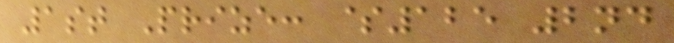1st Prize: $125 2nd
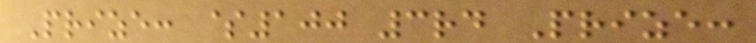Prize: $100 3rd Prize:
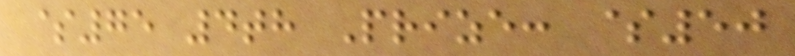$75 4th Prize: $50
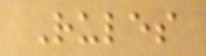Rules
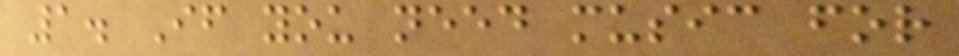1. If you need music for
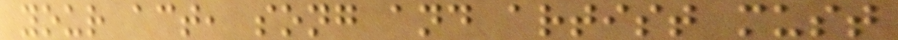your act, song and artist must
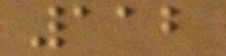112
